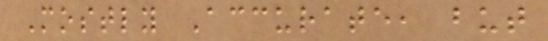Mostly Accurate, but
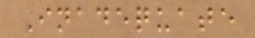Inadequate
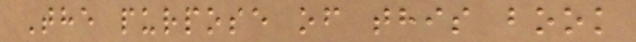The purpose of this book
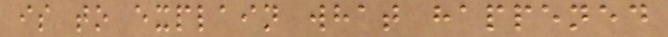is to explain what happened
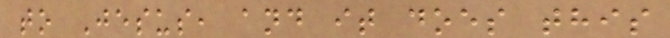to Jesus, and it does this
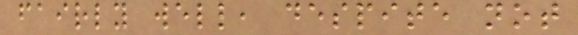fairly well, despite not
